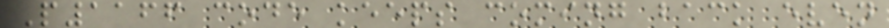P1166 code keeps coming back even
